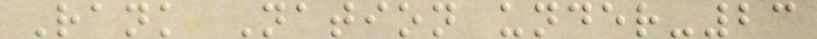Rank Nation under-23
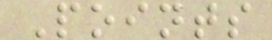Points
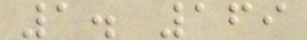1. 169
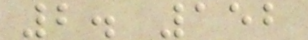2. 152
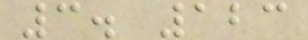3. 123
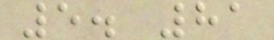5. 81
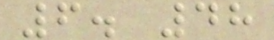6. 48
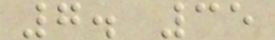7. 35
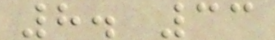8. 33
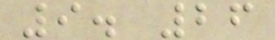9. 26
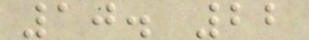10. 22
